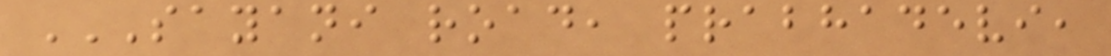SAYANI ROAD, PRABHADEVI,
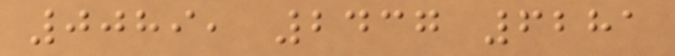0089, 2437 6281
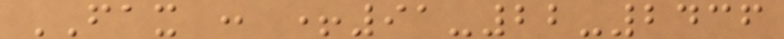FAX : +91-22-2436
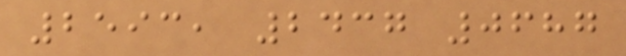2593, 2437 0687
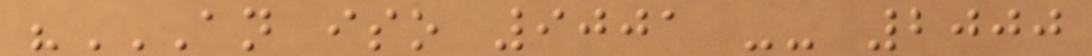"AN ISO 9001 -- 2000
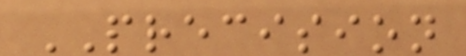PRECISION
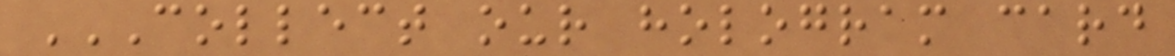COLLECT OUR HOLOGRAM CARD
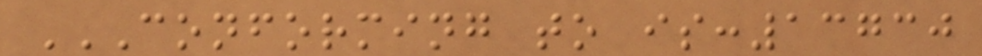CONFORMING TO IS:13730
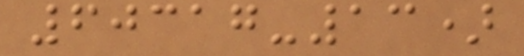60317-13)
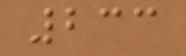233
